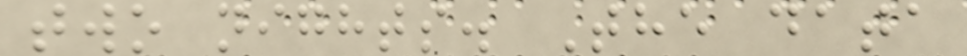two nights. The data
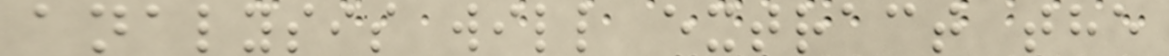analysis will extract the
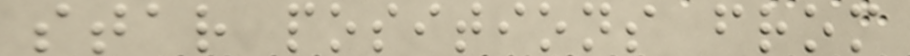star positions from
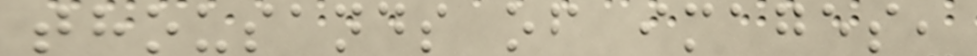thousands of images,
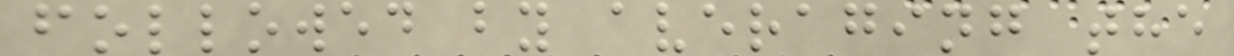followed by averaging the
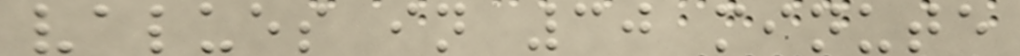values in 30 minute
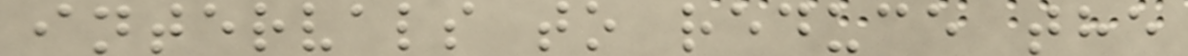intervals to reduce the
